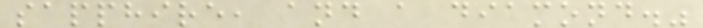sapphire, and a diamond."
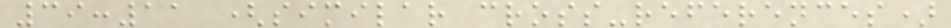39:11 (similar cross-references)
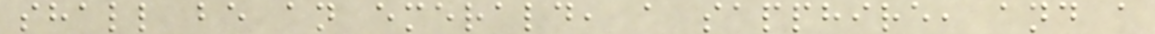shall be an emerald, a sapphire, and a
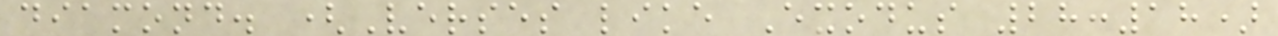diamond. (Verses like Exodus 28:18)
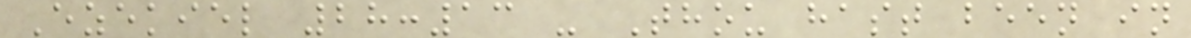Ezekiel 28:13 - Thou hast been in
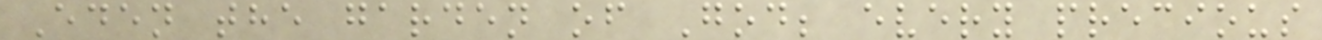Eden the garden of God; every precious
